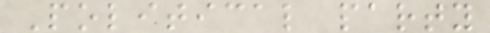Political party
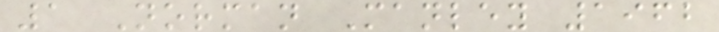1 Norman Manley 1962
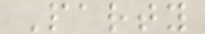Party
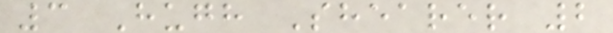3 Hugh Shearer 2
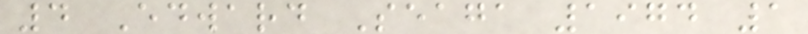4 Edward Seaga 1974 1
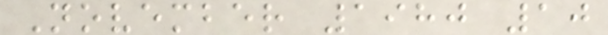November 1980 10
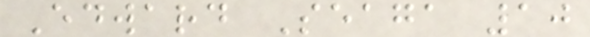Edward Seaga 10
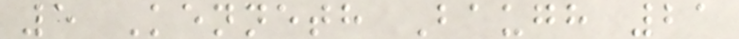5 Kenneth Baugh 21
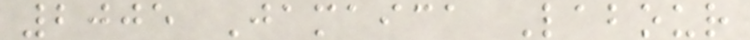2005 Jamaica Labour
